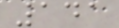141
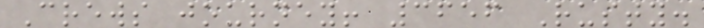Crews journey! 3656 Rusty.
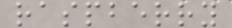raspberry
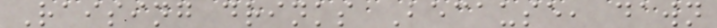Raising drinks Because, dawn
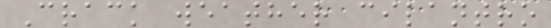Crack weather cilantro
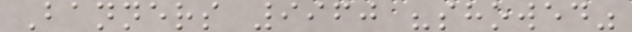Banners 9960 "showed"
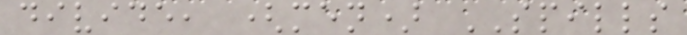divide, (men) SPILLS
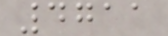4711
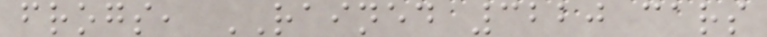frogs, RAINED 3220 cars
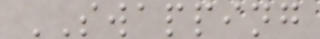SWAPPING
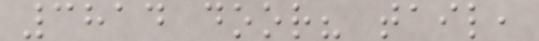3814 door? tail,
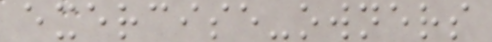exercise-owners
